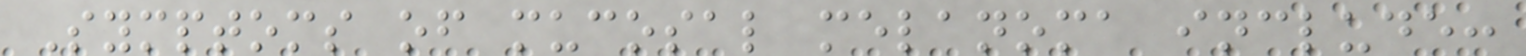Symptoms of mucosal melanoma include:
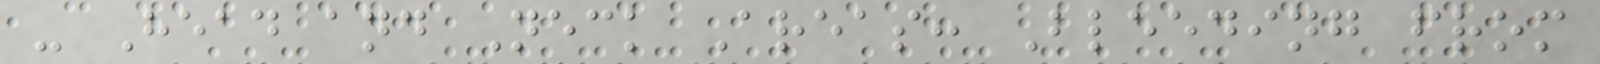- Head and Neck Areas: Bleeding from
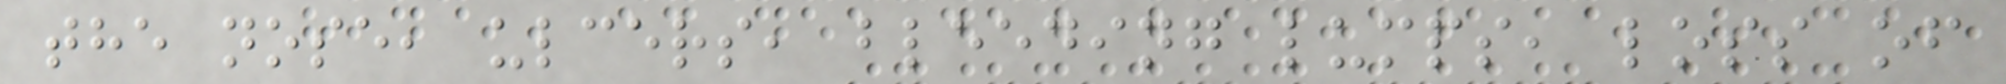the nose, ulcers, bleeding lumps, loss of
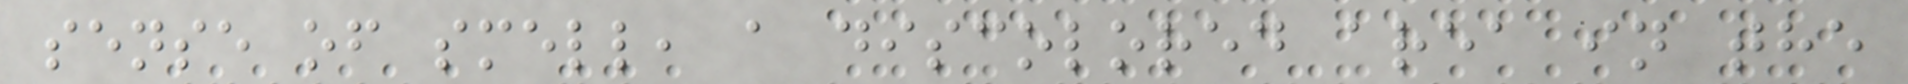sense of smell, a discolored area in the
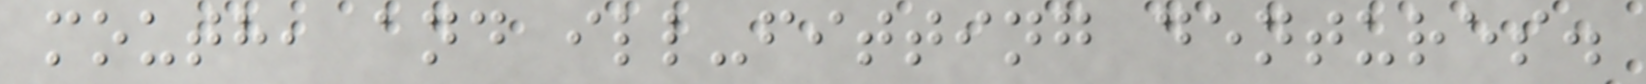mouth, and ill-fitting dentures.
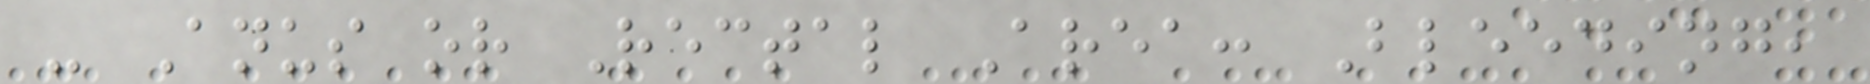- Anus or Rectal Area: Bleeding,
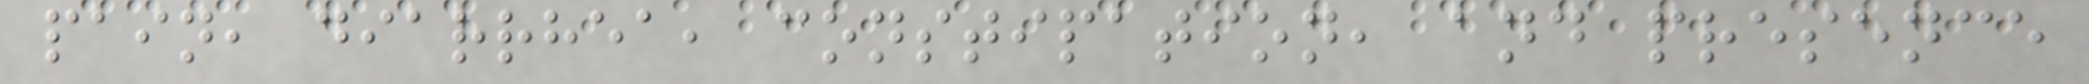pain, diarrhea, constipation, and presence
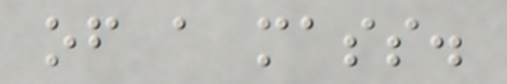of a mass.
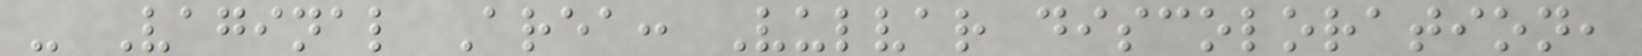- Vaginal Area: Vulvar discoloration,
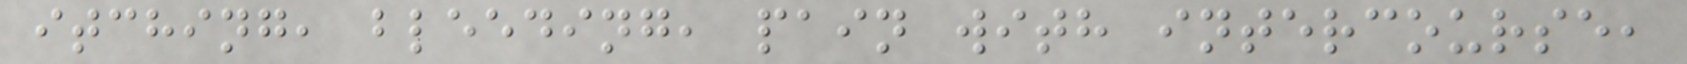itching, bleeding, pain with intercourse,
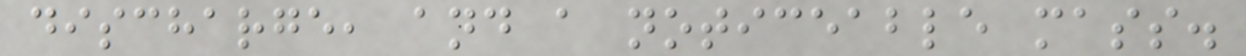discharge, and a noticeable mass.
